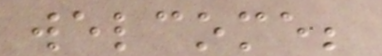welcome;
